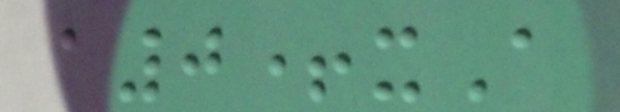a0+xA
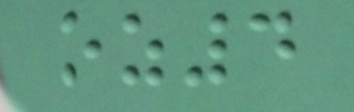oz4
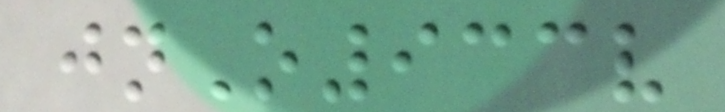jnO933v
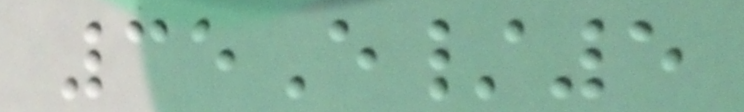35E/5
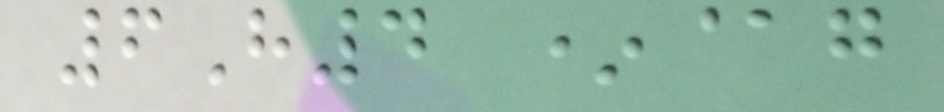6H4 *@g
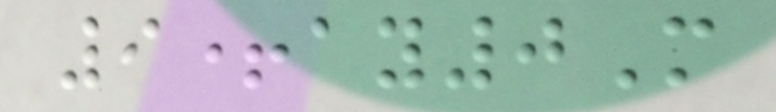9+ay0M
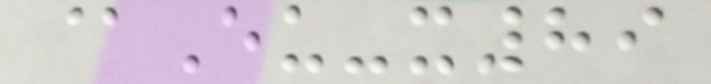@Eu-x89
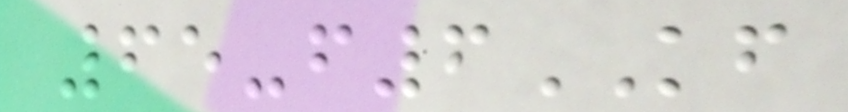65-f6KF
